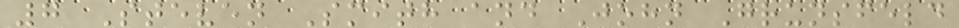7 Steven Smith and John Grunsfeld
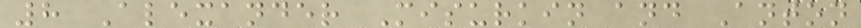8 Alexander Misurkin and Anton
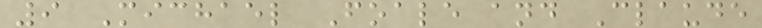9 Michael Foale and Claude
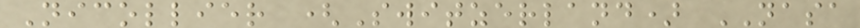Nicollier (Switzerland) NASA
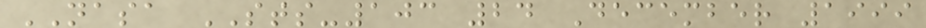NASA STS-103 24 December 1999
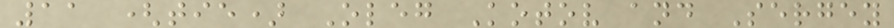11 (tie) Oleg Kotov and Sergey
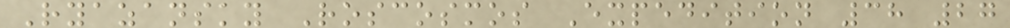Ryazansky Roscosmos Expedition 38 27
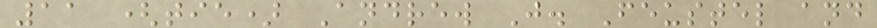11 (tie) Andrew J. Feustel and
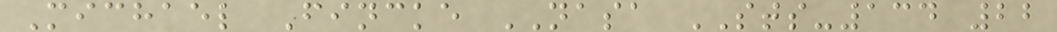Michael Fincke NASA STS-134 22
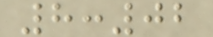8:02
